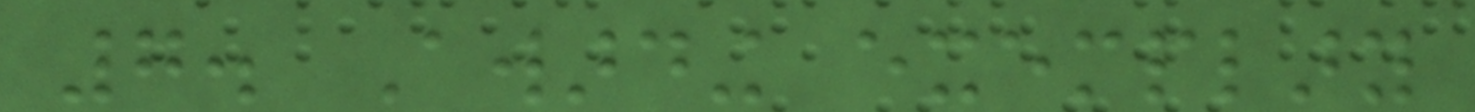7. Awarding exemplary
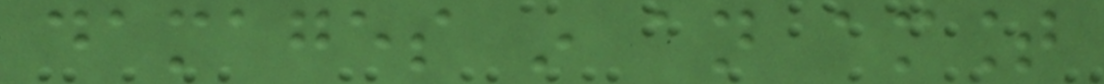damages in an amount
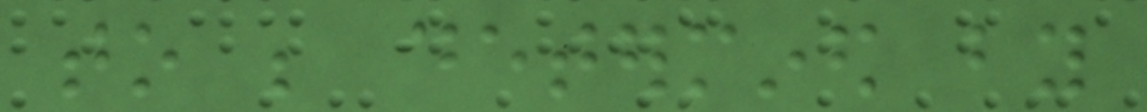to be determined by
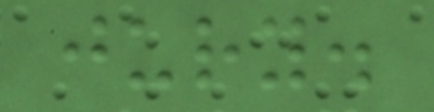jury.
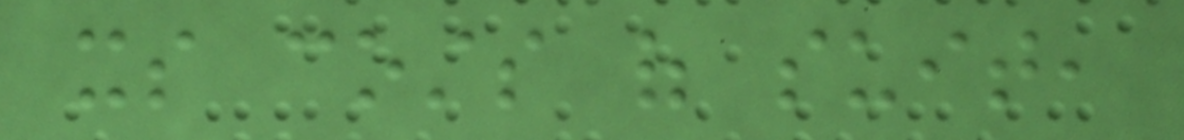its costs of suit,
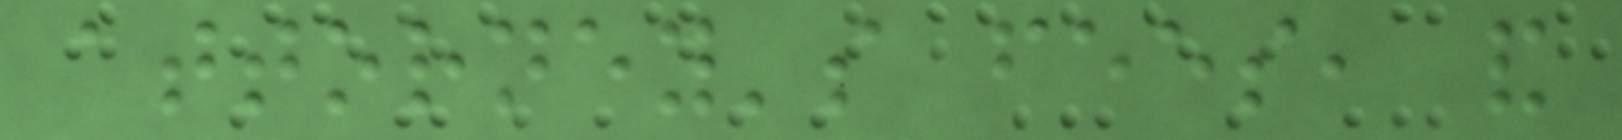attorney's fees, and
